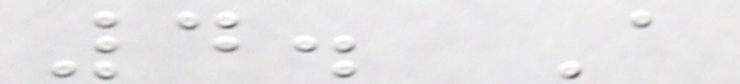4. A
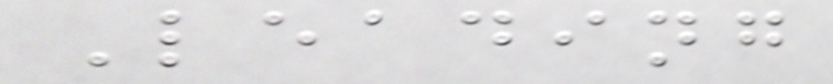Leading
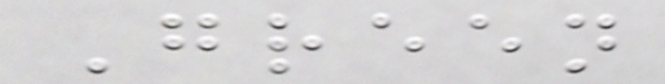Green
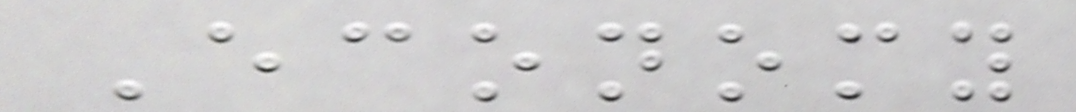Economy
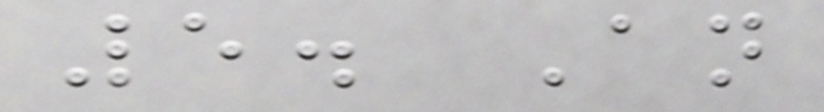5. An
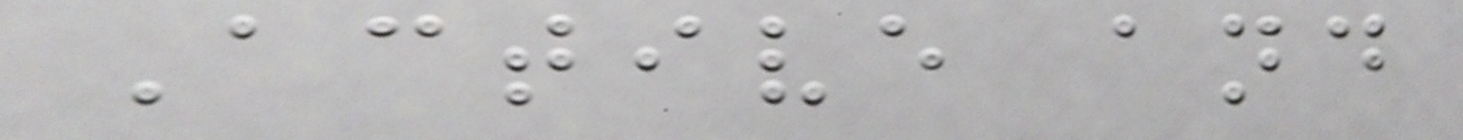Active and
